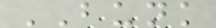BUNK
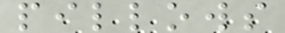pillows
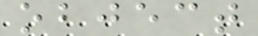object
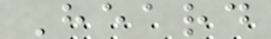Heard
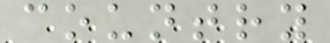country
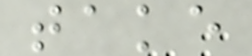take
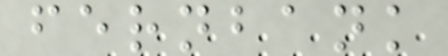fernbank
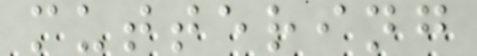muttering
